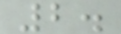2.
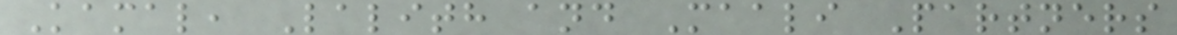Kamal, Lalith and Maali Partners
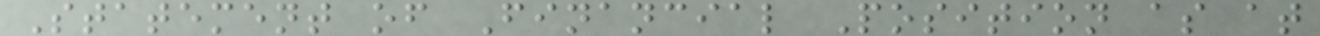Statement of Financial Position as at
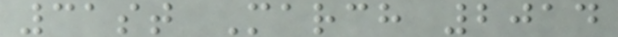31st March 2014
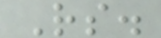Rs.
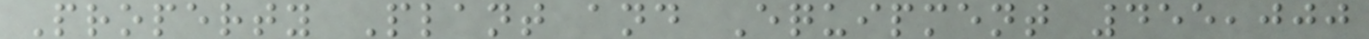Property Plant and Equipment 455,000
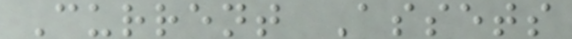Current Assets
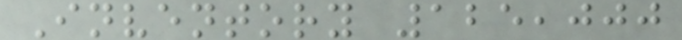Inventory 125,000
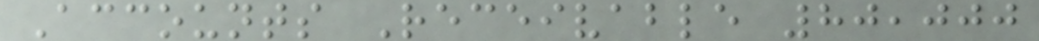Accounts Receivable 80,000
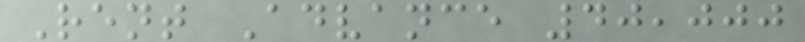Rent Advance 40,000
